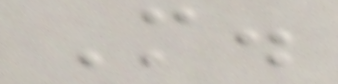M.
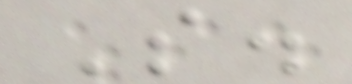S.
